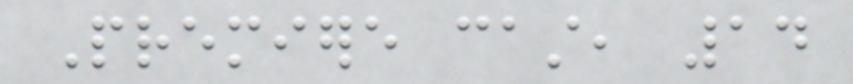Premiere cast, 14
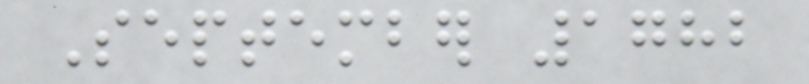September 1782
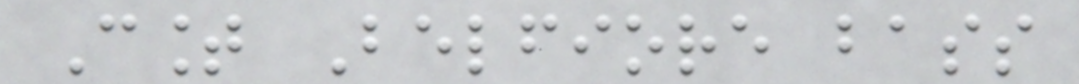Count Belfiore bass
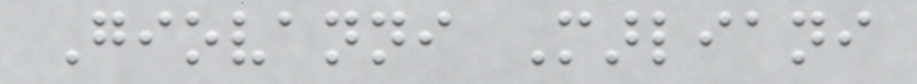Giovanni Marliani
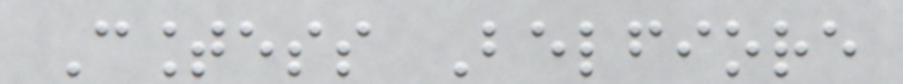Countess Belfiore
